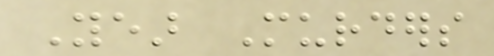Year Murders
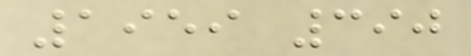1959 390
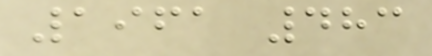1961 483
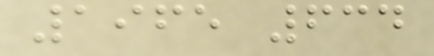1965 634
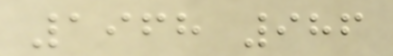1968 986
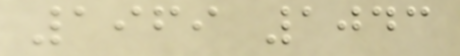1969 1043
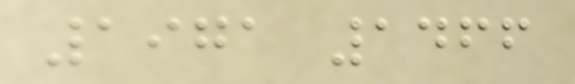1971 1466
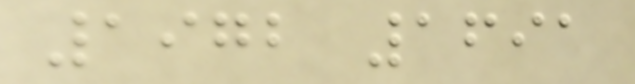1972 1691
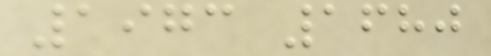1973 1680
